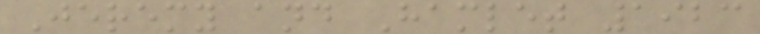Jeremy and Hamlet 1923
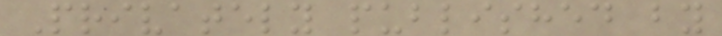Privately published by
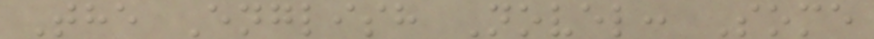The English Novel: Some
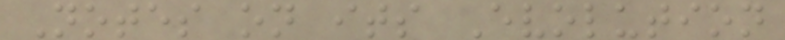Notes on its Evolution
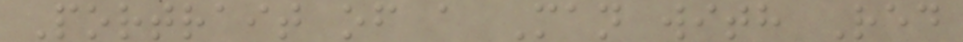Portrait of a Man with Red
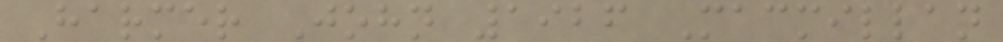Harmer John 1926 Macmillan
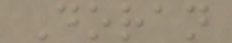Doran
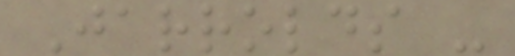Jarrolds -
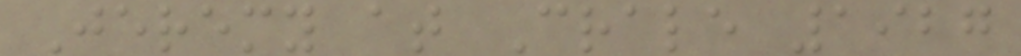Jeremy at Crale 1927
